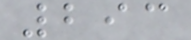293
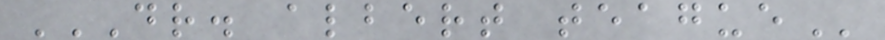DR. ALBERT TEAGUE
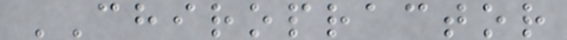CHIROPRACTOR
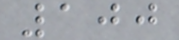100
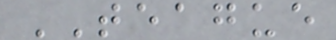TEAGUE
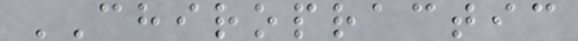CHIROPRACTIC
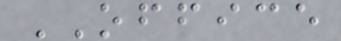OFFICE
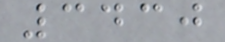3430
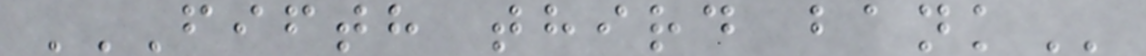FIFTH THIRD BANK
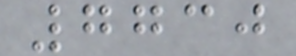7730
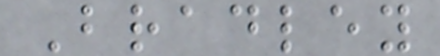Bradley
